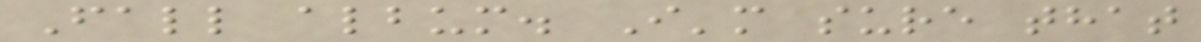Fall album. I'm sure that
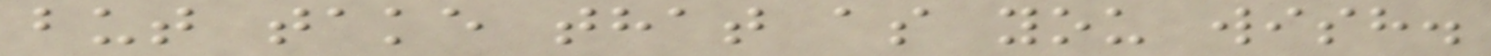but take that as you wish.
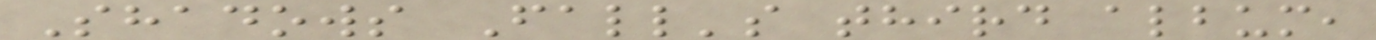Shadows Fall's third album,
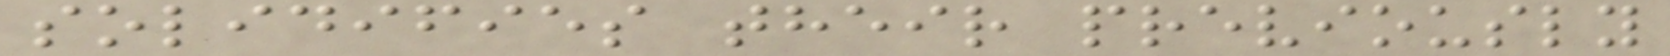solidifies their previously
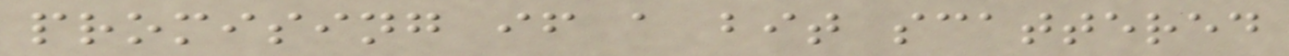promising if a bit scattered
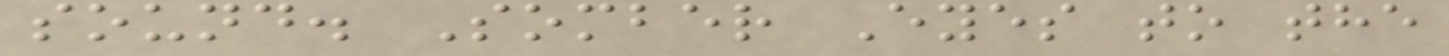sound. Somber Eyes to the
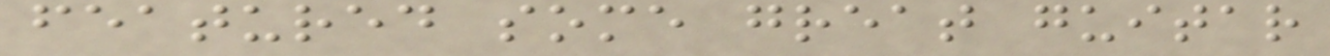featured some great guitar
